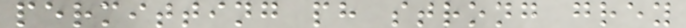permitting ph strong grey
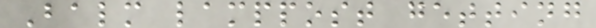Balm lamppost getting
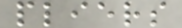pliers
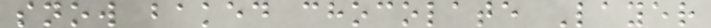snow baked chocolate Layer
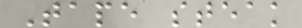Tape steak
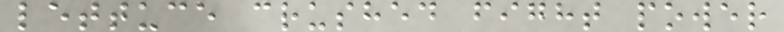lettuce crushed fight power
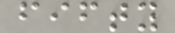fifty
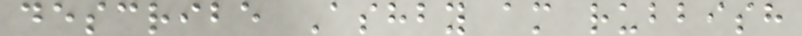describe Ashby am rubbish
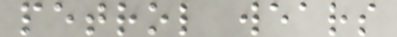petrol wears
